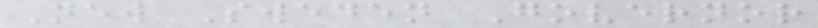New Sweden Governor
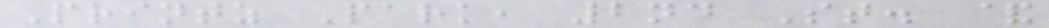Printz Park, 2nd St. &
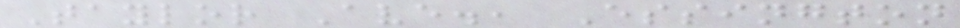Taylor Ave., Essington
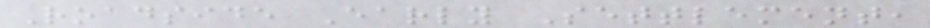Roadside Early Settlement,
